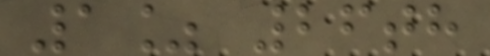1% 26th
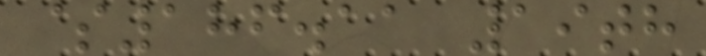$186.11 19th
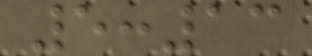5:13
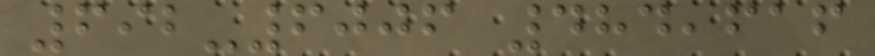692-6006 484,616
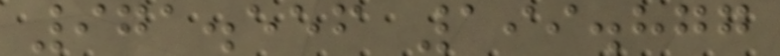971.556 199.877
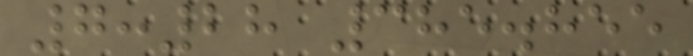7:28 385.855
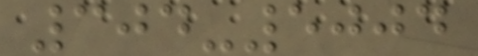304-5004
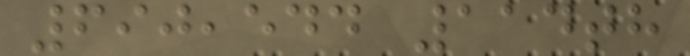690,544 114th
